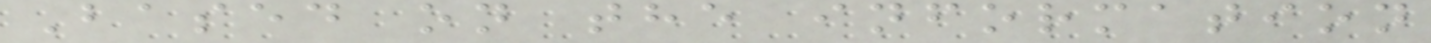Based on the information
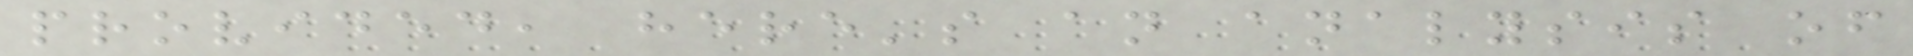provided, here's an analysis of
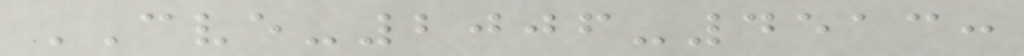CVE-2006-4513:
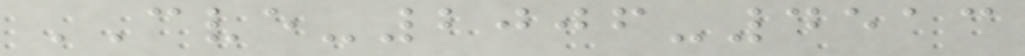CVE-2006-4513
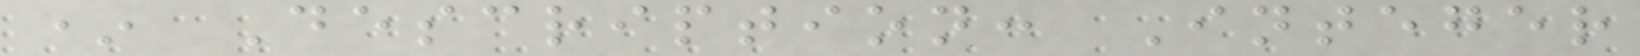* Description: Integer
